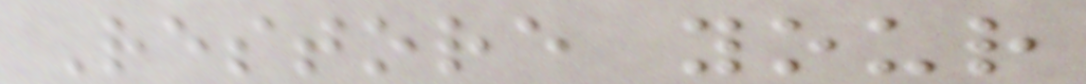Restore your
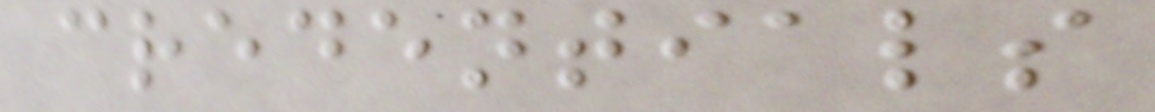credentials
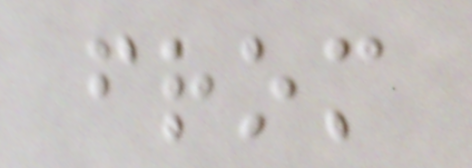from
